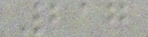217
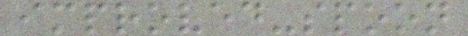improved-spoon
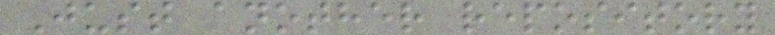Just another repository
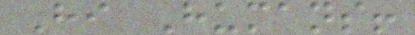Hi Humans!
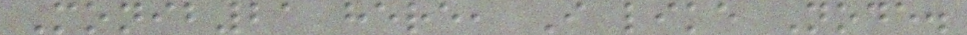Monib21 here, I like Node.
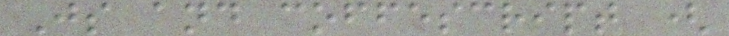Js and coffescript (
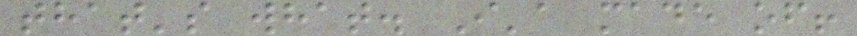that's what. I'a made of!
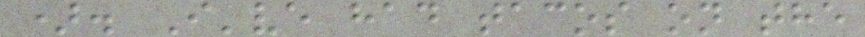). I've had tacos on the
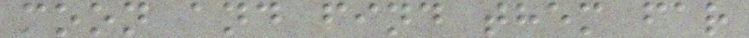moon and find them far
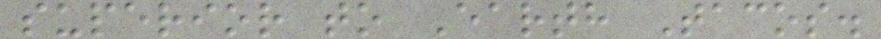superior to Earth Tacos.
